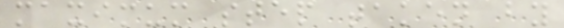maximum step taken by
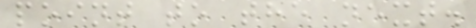point to the next.
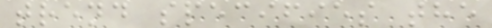trend specifies the
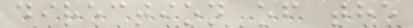direction of the
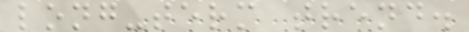long-term trend.
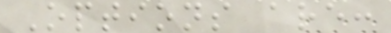Options are:
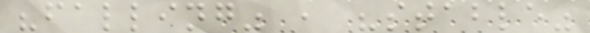"falling" , "stable"
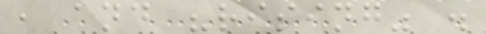, and "rising" .
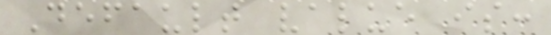Default value is:
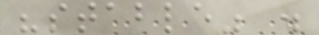"stable" .
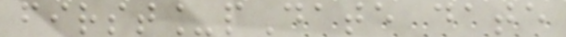first_pDate date
